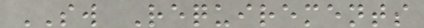SW Requirements
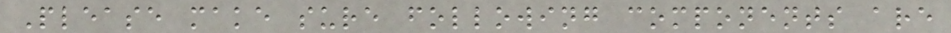Please make sure following components are
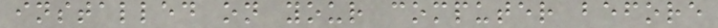installed on your computer before
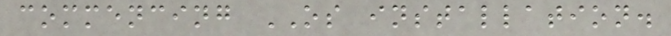commencing OS installation.
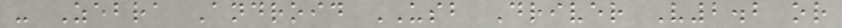- Zebra Android USB Driver V2.2 or
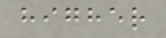higher
